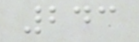243
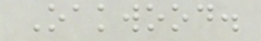Oakwood.
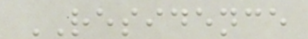RESIDENCE
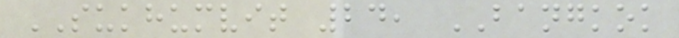SUKHUMVIT 24, BANGKOK
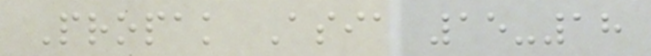Propak Asia 15-18
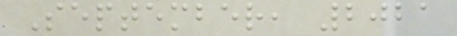September, 2021
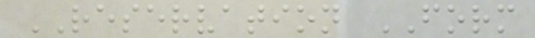RESERVATION FORM
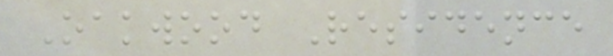Oakwood Residence
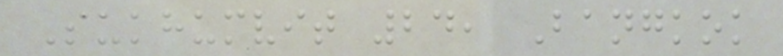Sukhumvit 24, Bangkok
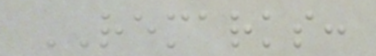REMARKS:
